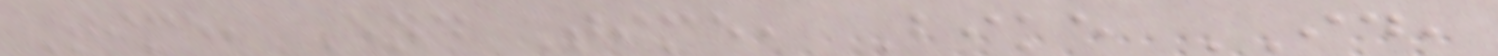Time, End Time, Bike ID,
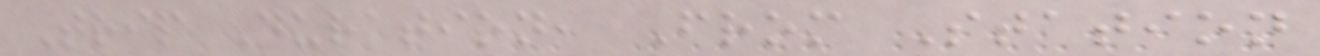Trip Duration, From Station
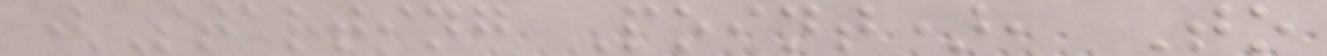(Starting Point), To
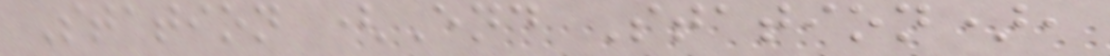Station (End Station),
